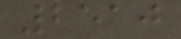2510
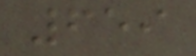659
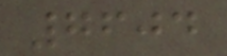7604
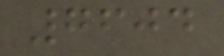7604
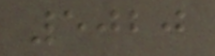5020
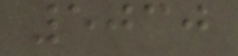5030
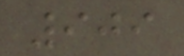909
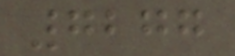7277
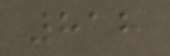818
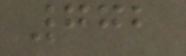772
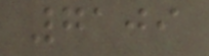7109
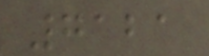7121
